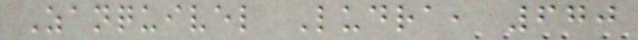Zanquivel Ludra, 670
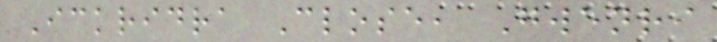Ickridra Close, Gwenri
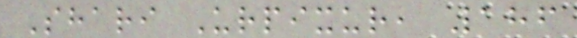Shari Urpixur, 186
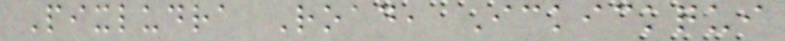Pixludra Road, Ickickqui
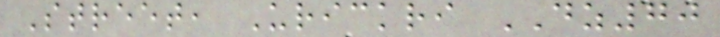Street, Urickri DZ70
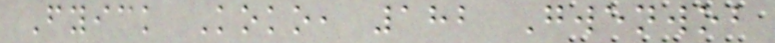Fyick Koko, 182 Gwenwob
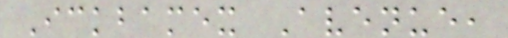Ickbamex Avenue,
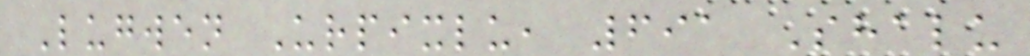Lugwen Urpixlu, 691 Shalu
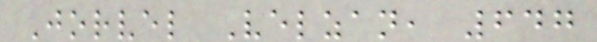Jorvel Velzan, 647
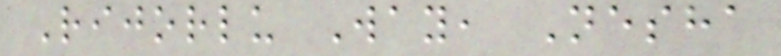Rijorlu Way, Nesha
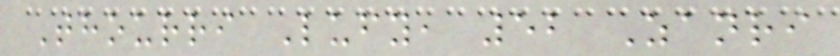Thourri Lufy, 52 Zanri
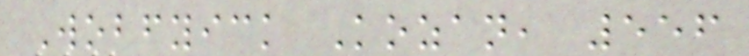Wobfyick Kozan, 556
